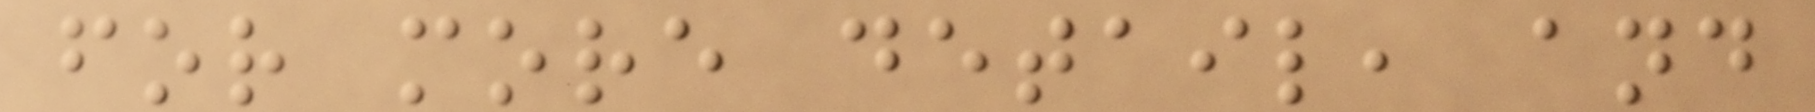for more detail, and
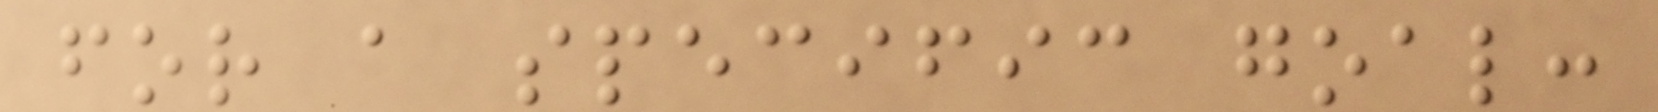for a specific goal:
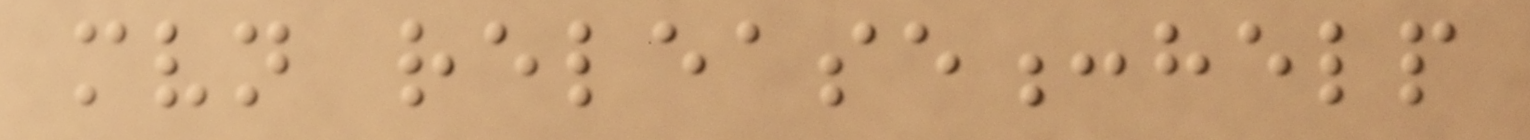mvn release:help
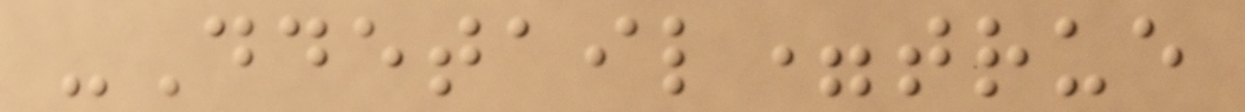-Ddetail=true
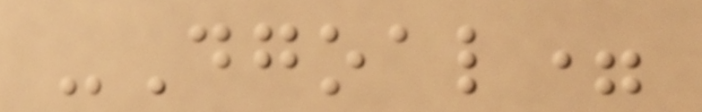-Dgoal=
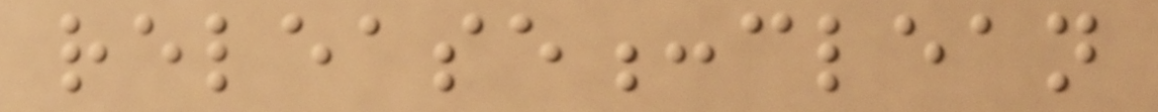release:clean
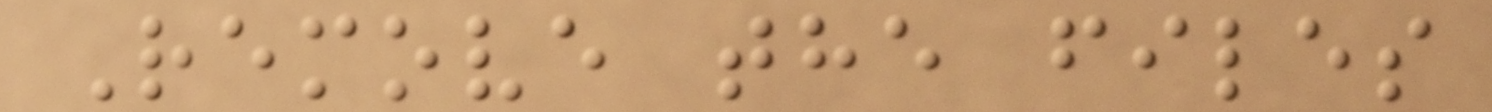Remove the files
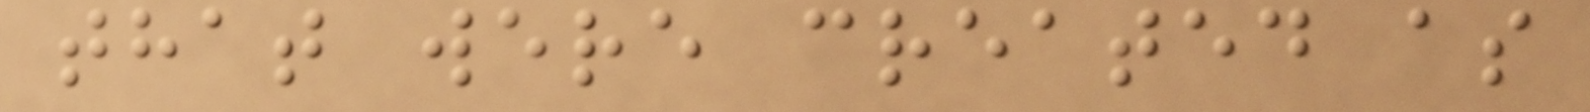that were created as
